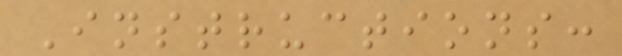Instructions:
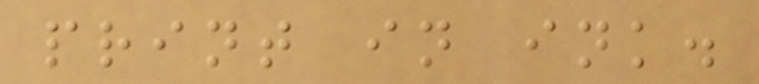print in ink.
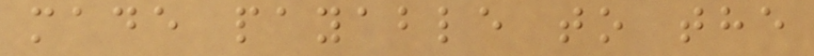made payable to the
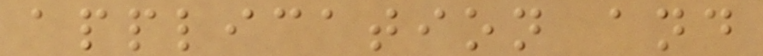application and
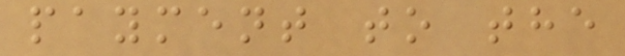payment to the
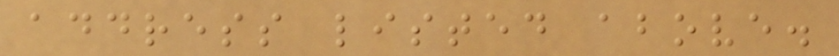address listed above.
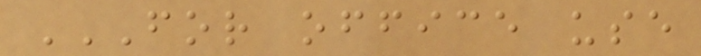FOR OFFICE USE
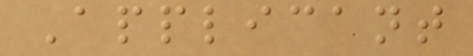Applicant
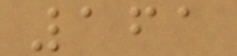161
